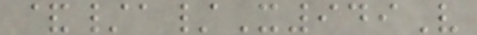&/a/X949V
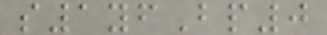s1yfBp0
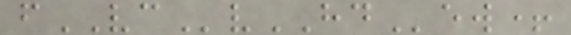fVCvHDew+
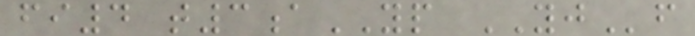fi4 t3aYP YJf
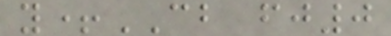y+CB fj0
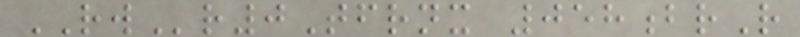RWr0Tfrnx 058brR
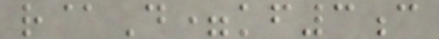r@D=kf3c
